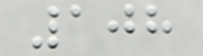108
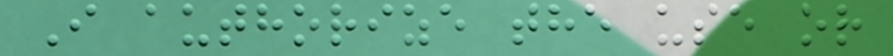I authorize the use or
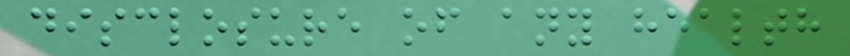disclosure of any health
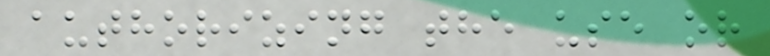authorizing the use or
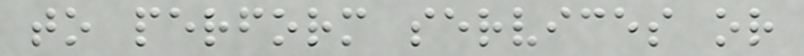to perform services or
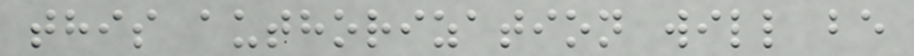this authorization will be
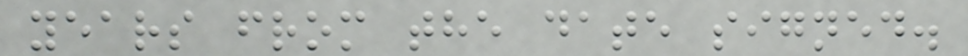years from the date signed.
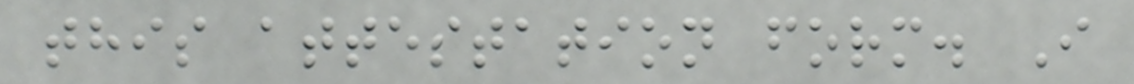this attestation form. I
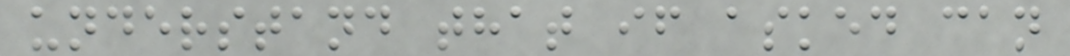understand that if asked can
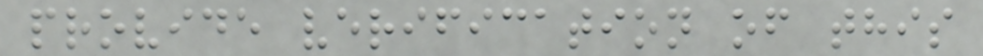provide verification of this
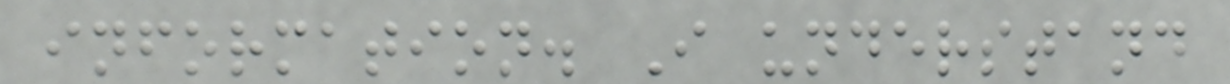information. I understand
